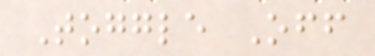Toggle Off
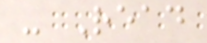- Read
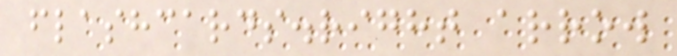flashcards.right arrow
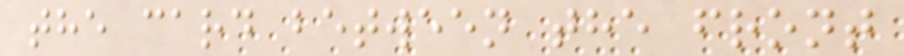the card between the front
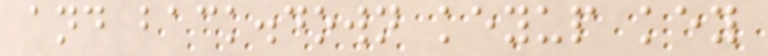and back.down keyup key
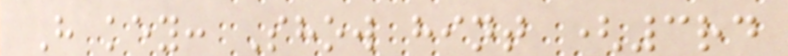H key: Show hint (3rd
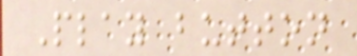Play button
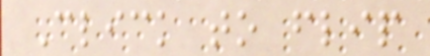Click to flip
